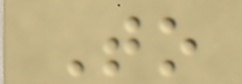To
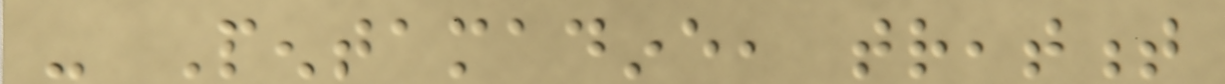- Pentamadine, treatment
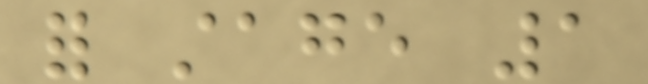for stage 1
